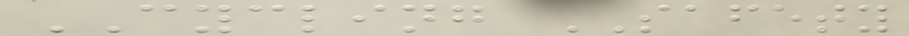CYCLING SAFETY
